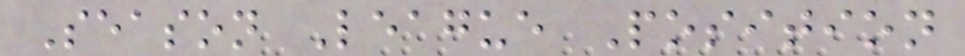Season League Position
